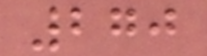270
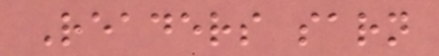Readers sarn
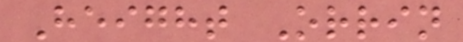Height Orrin
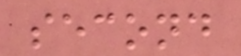second
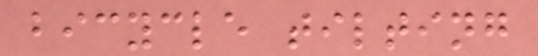bicycle tilting
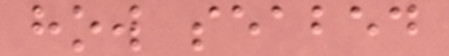how seabed
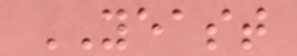YEAST
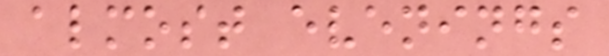almost evenings
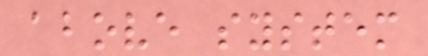above system
